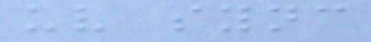uv sync
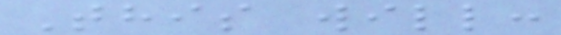This will:
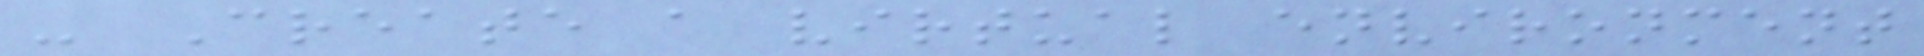- Create a virtual environment
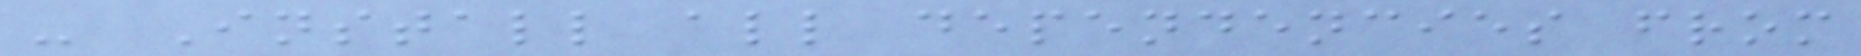- Install all dependencies from
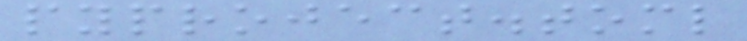pyproject.toml
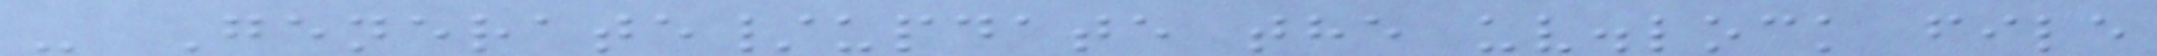- Generate/update the uv.lock file
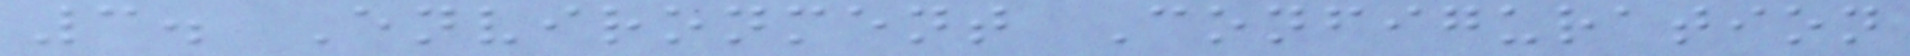3. Environment Configuration
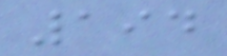194
